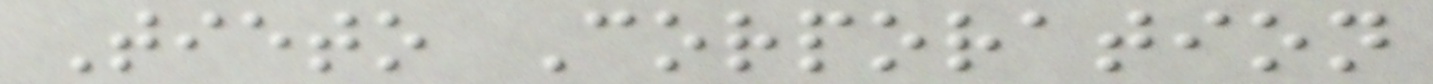Tieto Corporation
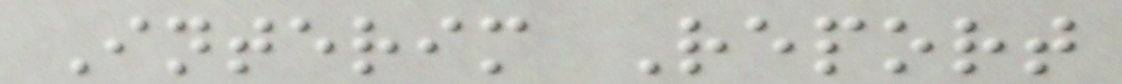Interim Report
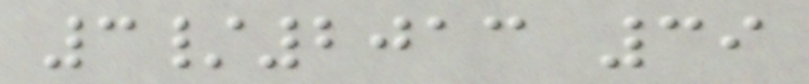3/2013 39
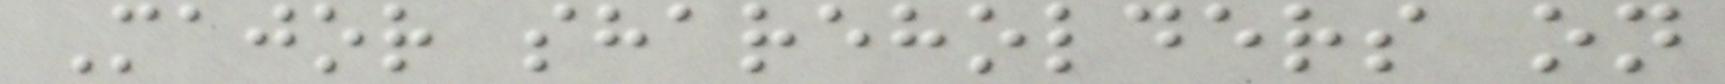Major shareholders on
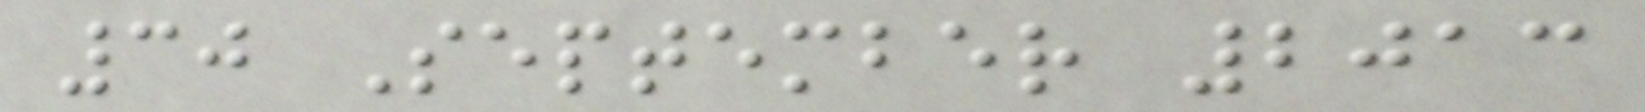30 September 2013
